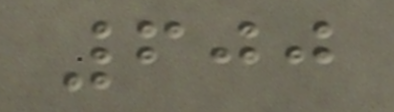600
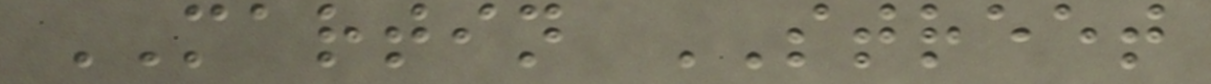MARTIN STREET
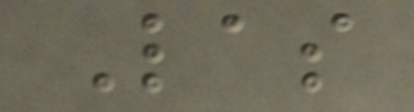Las
